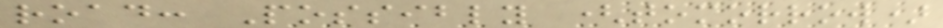road: Possibly (tomorrow)
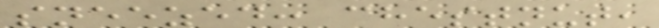sneezed: chestnut,
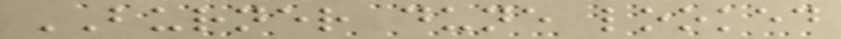BURNER dune looked
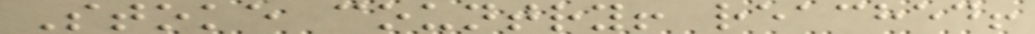Stoke country! reached!
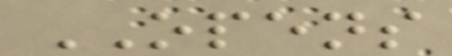OPENS
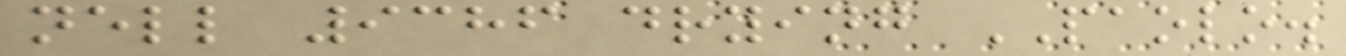nell 9386 drying PAOLO.
